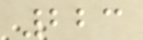223
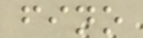fino
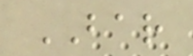BAR
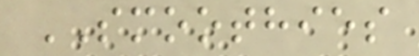SMOOTHIES
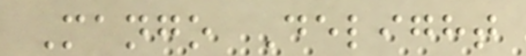Mango Delight
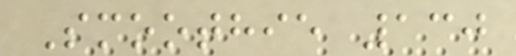Smoothie 130
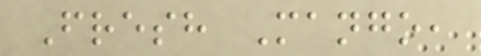Fresh Mango,
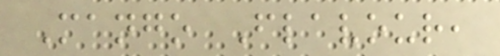Mango Flavour,
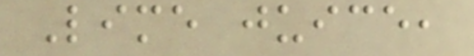Lime juice,
